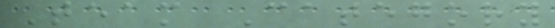Team Category
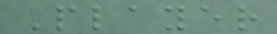Player
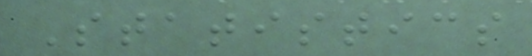Statistics
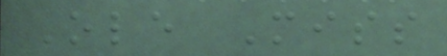Ole Miss
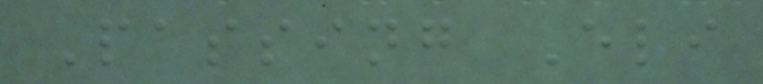Passing Eli
